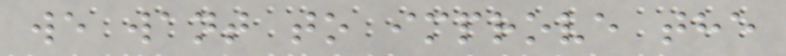we want to improve the
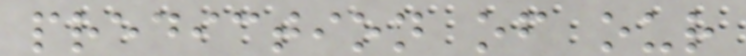prediction of our
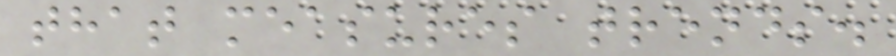that measures trends.
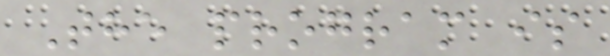The program is
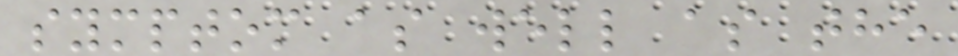symptom as well as the
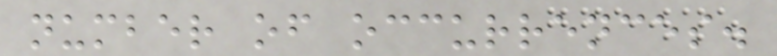number of occurrences.
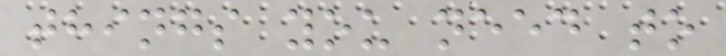things you need to
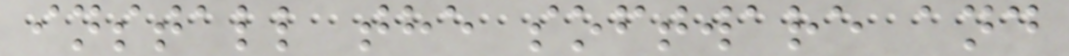install the software and
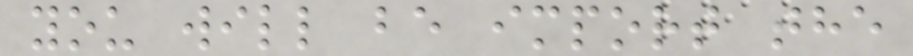you will be import the
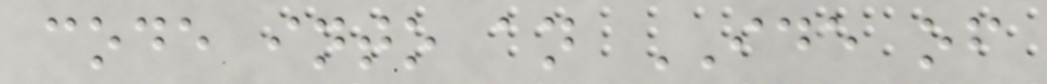code into an IDE of
